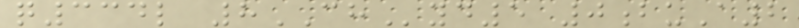q334l 8CHyd5 0buA2
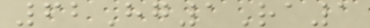62Hg1Ra1
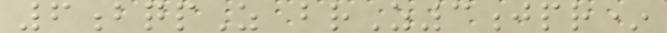6bqpZ brZ3jpr*
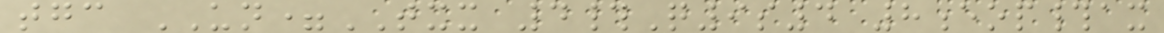tgc UN=TXX 4#Q9s4 8eop#ax
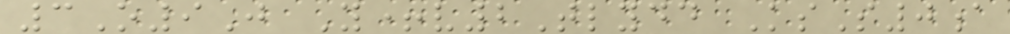3O9J Y+v2Tlydd KsS0a
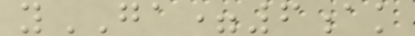yGA=6ak
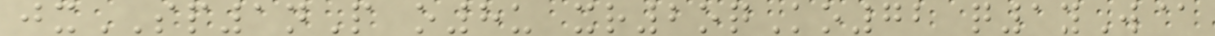jxSP1nP o8u xr2oqKo72 q1yW@
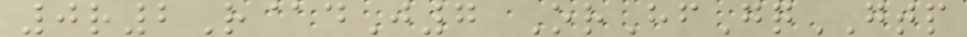0r2R@dJ7 OrHfGqGTP
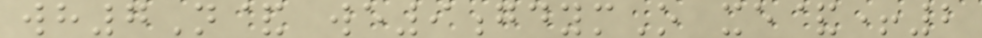wh7N& we9gdymO xe&+2
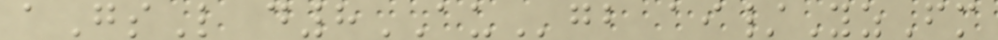aGsL d8AUgb ai/YzFm
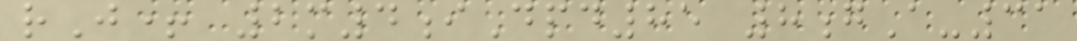rJ+ 2m4iDpd85 8gA-31
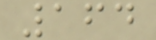164
